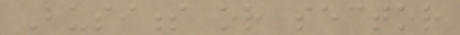Business or sector
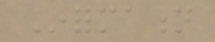Information
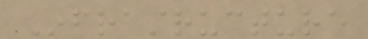Infrastructure
